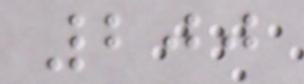200
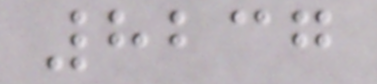8237
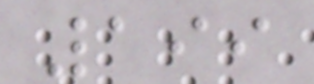199
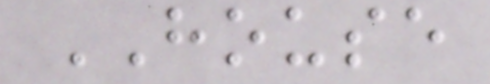HOUSE
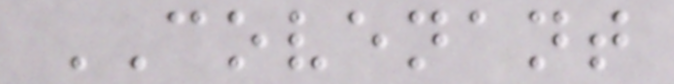COVENANT
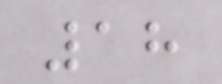18
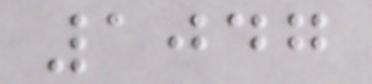1047
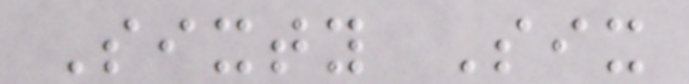Sixty Six
